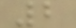2
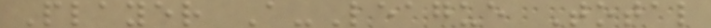Player A-League Total
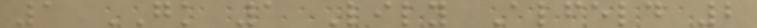1 GK 1 Lily Alfeld 2
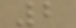2
